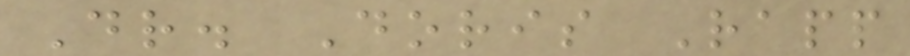Dr. Doris Rapp
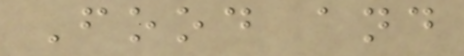Food and
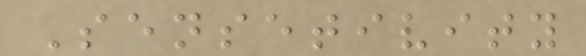Sensetivity
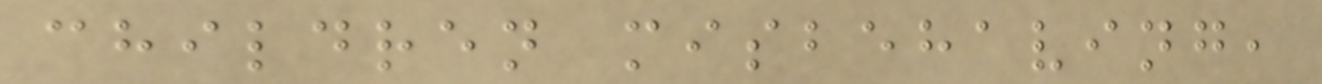children misbehaving,
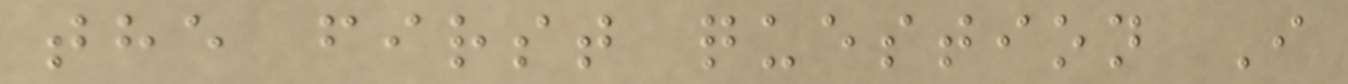the first question I
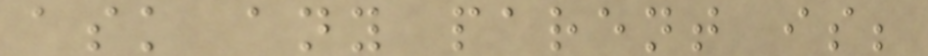ask any parent is;
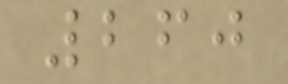260
